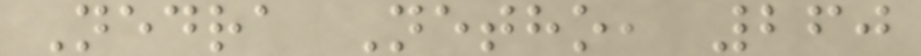Nedra Netho, 260
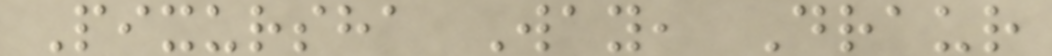Pixursha Way, Draur
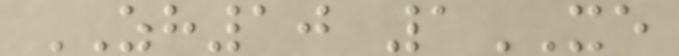ZH10 1XE
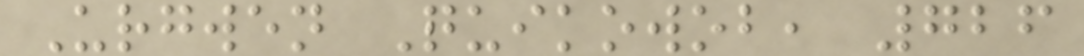Urgwen Quikowob, 726
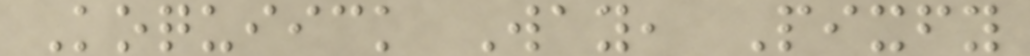Koquiick Way, Pixfy
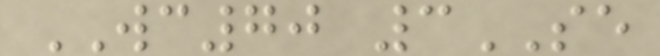WC70 3SE
